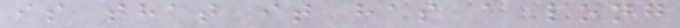is that it has a long
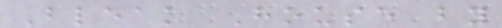Bleak House by
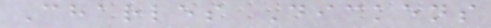Charles Dickens
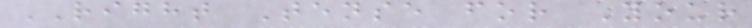RIGHT Tense for Your
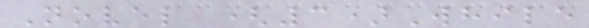Novel (3)While
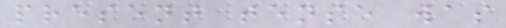present tense was
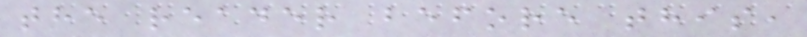the reader before this,
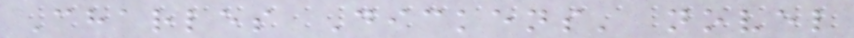Charles Dickens' novel
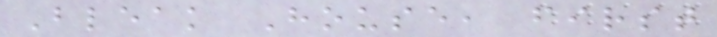Bleak House, first
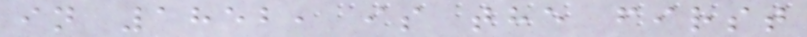in 1852, is the first
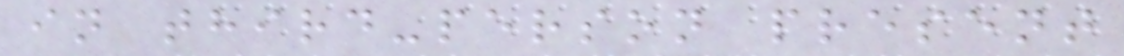in third-person present
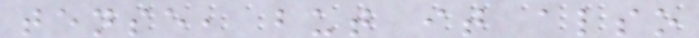tense, but it also
